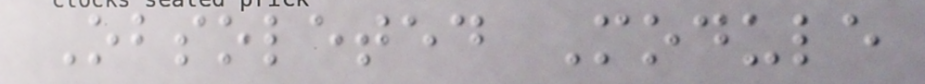Obsoleted Module
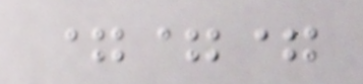===
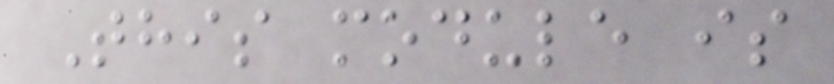This module is
